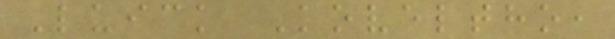Luick Koveltho,
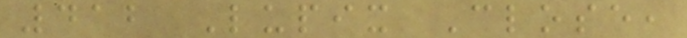412 Lupix Close,
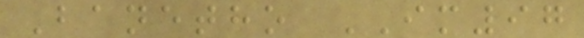Banetho IM97
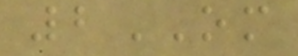2OM
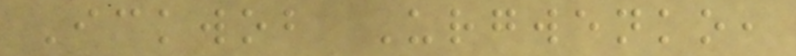Ickwob Urgwenko,
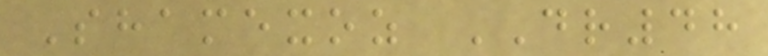Shamexoz DR48
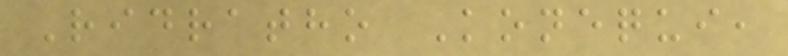Ridratho Konequi,
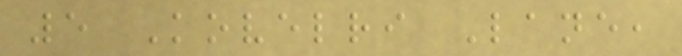5 Kovelri Lane,
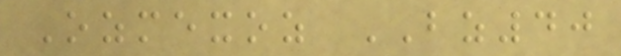Ozmexoz BZ40
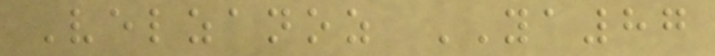Velzanoz YA87
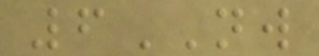6NW
